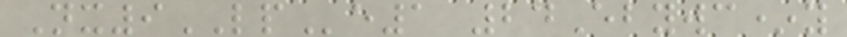Nx9LPe1 24Ebywc*y
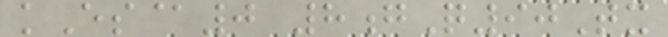kEs@0 8gQ90Tx
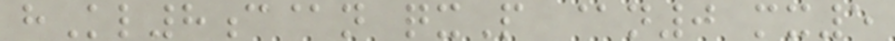hKl8c@n qxP @n0 mx5
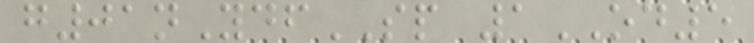g01nYdfSP 1OD5
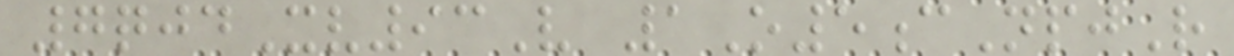7qjdXv93V 1O5cNpjR
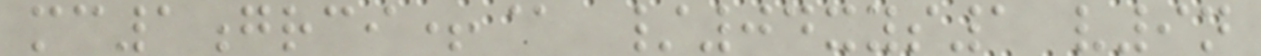mc1grci+@ /04xys1 v9n
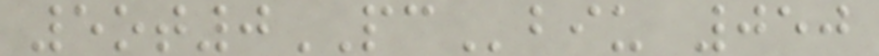5ot0PCbiu 050
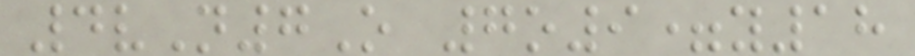4vN7O 7o9=y18
